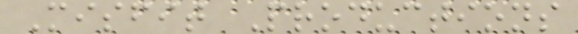Misfit Productions
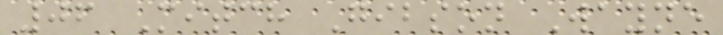06 Mitch Gibson Wayne
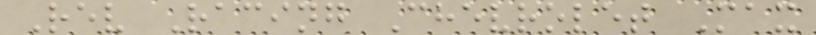Rev Racing Chevrolet Max
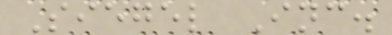Siegel Inc.
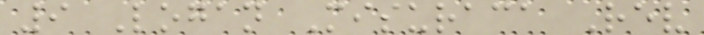9 Logan Misuraca Rev
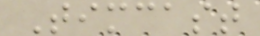Timcast
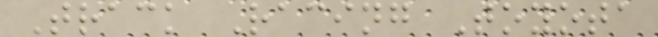Track Racing Toyota
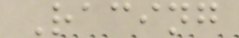Racing
